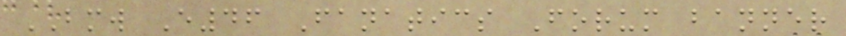BMW E46 Fanatics Forum banner
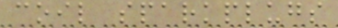coil sparkplugs
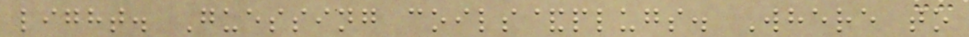light. Guessing coils&plugs. Where to
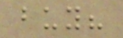buy?
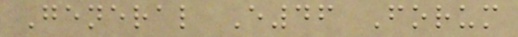General E46 Forum
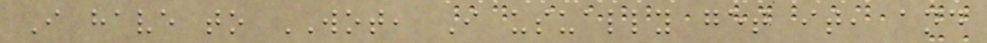I have to WOT, I usually get it, and
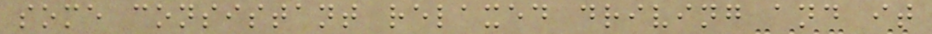some consistant relaxed driving and it
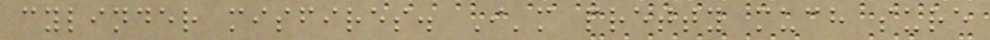cylinder misfires. I'm pretty much sure
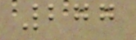277
